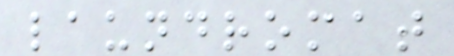laundromat
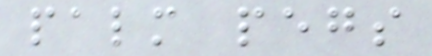palm pegs
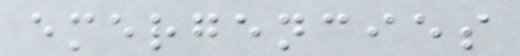emergencies
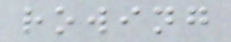rowing
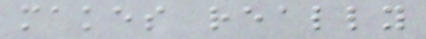makes really
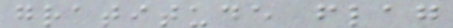gratitude flag
